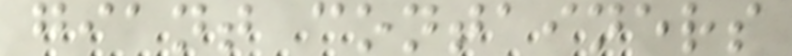giant containers
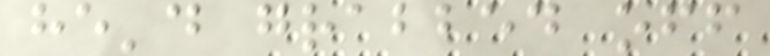he'd grabbed off
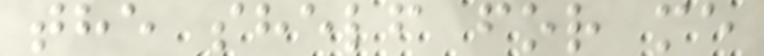the shelf for me
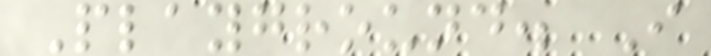Playground. I
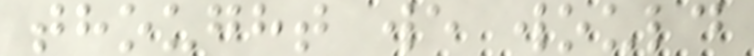thought we would
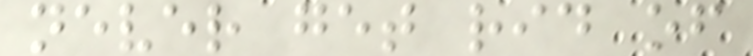never get rid of
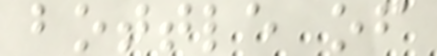bottle of
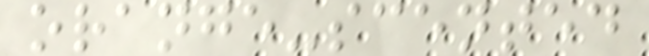orange-scented
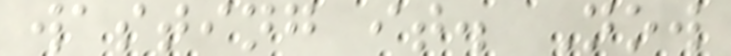wasting it. Now
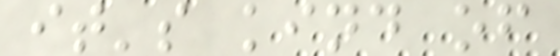it's kind of
